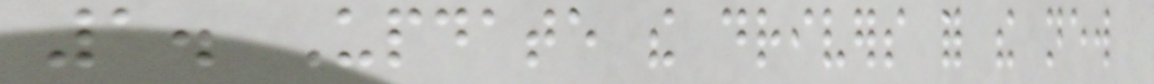1. Update the drivers for the new
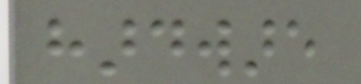hardware
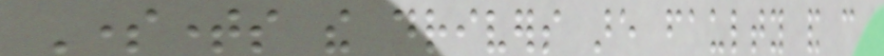Sometimes the drivers are faulty and can
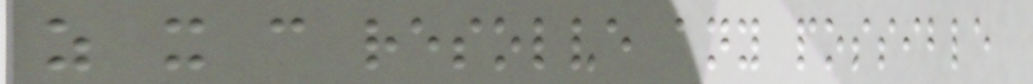as it can resolve any possible
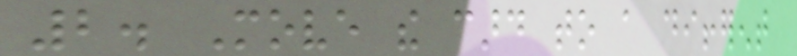2. Move the card to a different
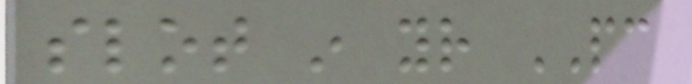slot in your PC
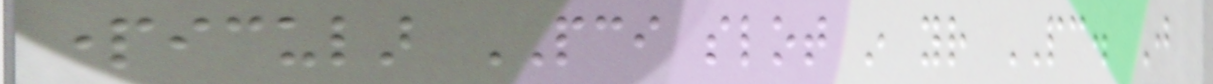particular PCI slot in your PC. Just
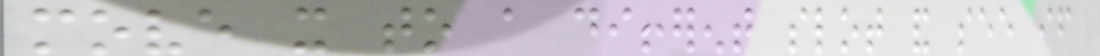move it to a different slot and see if
